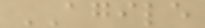AGILE
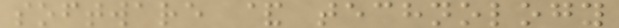software & technology
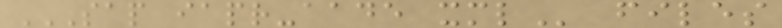SAP IAPR-AADE XML files
